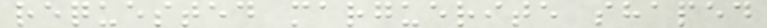requested marguerite shaped
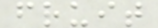fruit
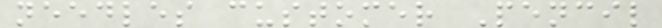needles customer Pencil
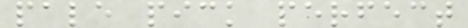pale pick perfect
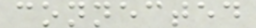connected
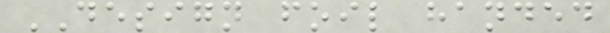DESIGN foil handed
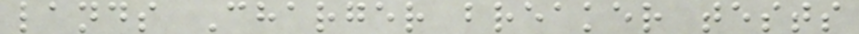lands Charger breaker tests
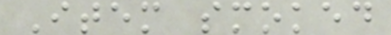Item smoked
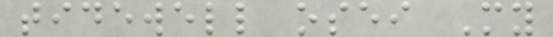tidewell osei My
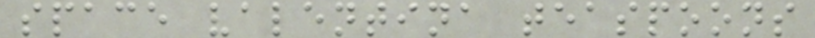space valentina teaspoons
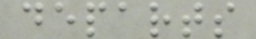departs
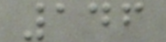146
